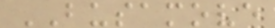BUSAMOVE
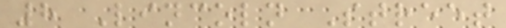8 Lincoln Street
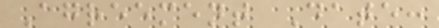Agreement Date:
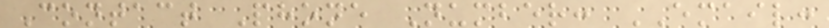Contact Phone Number: EMAIL:
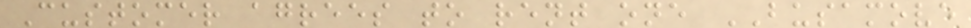Customer agrees to rent one BUSAMOVE
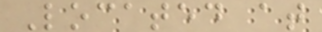Located at
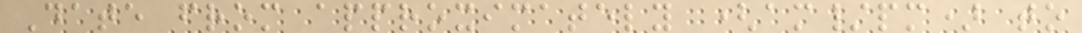Date from approximately (am/pm) to
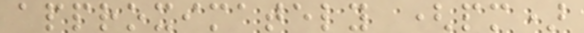approximately (pm)
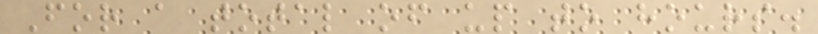For a total of up to hours.
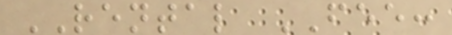RENTAL FEE:
